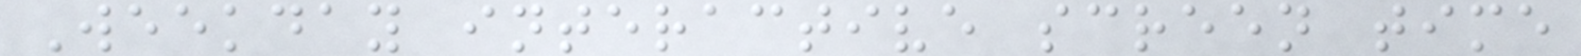Weekday interactive screen time
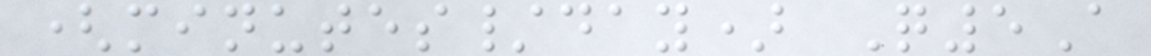(minutes/day) Q5A
